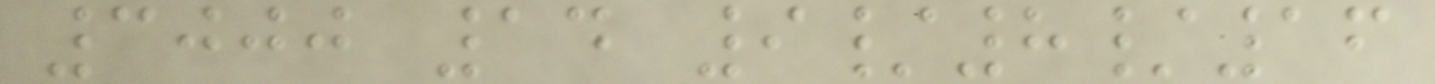3000 14 9/8/16
